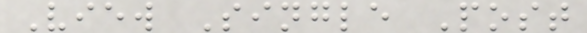View Single Post
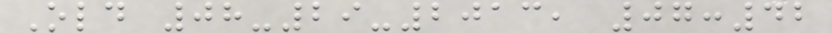Old 08-29-2013, 07:42
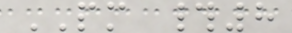PM #8
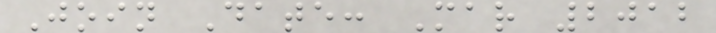Join Date: Mar 2012
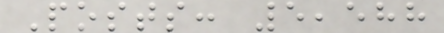Posts: 5,588
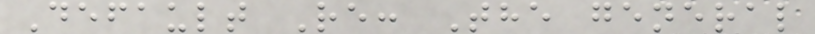Default Re: The general
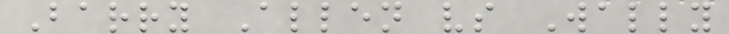Barry Allen vs Wally
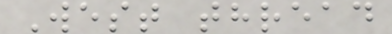West thread
